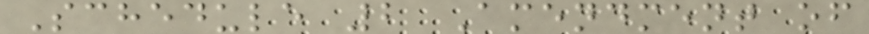Schedule 2 Amendment of
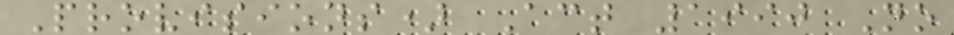Provisions) Act 1990 No
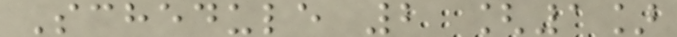Schedule 2 [1]
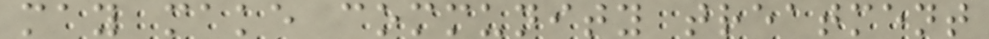may make community treatment
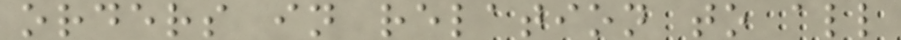orders in relation to all
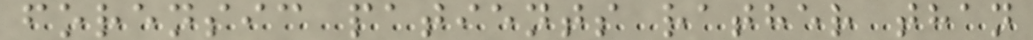forensic patients rather than
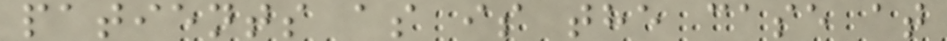patients as is the case at
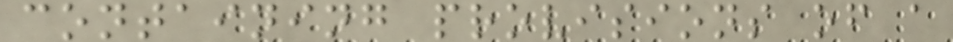containing provisions of a
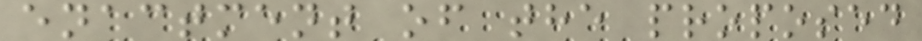enactment of the proposed
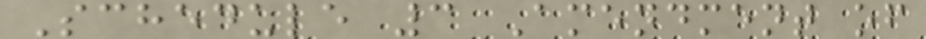Schedule 3 Amendment of
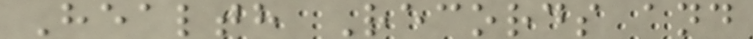Health Records and
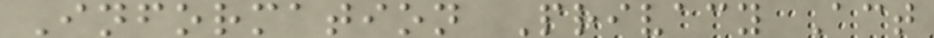Information Privacy Act
